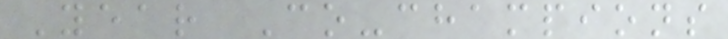Year Co-champions
